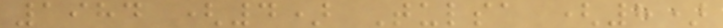1984 (4) Tulsa (8)
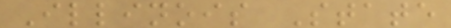Illinois State
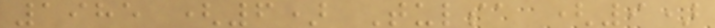1985 (6) Tulsa (9)
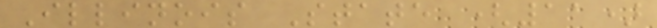Illinois State (11)
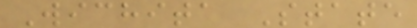Wichita State
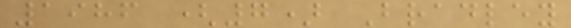1986 (7) Bradley
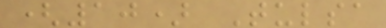(10) Tulsa
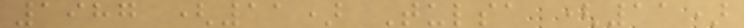1987 (11) Tulsa (11)
